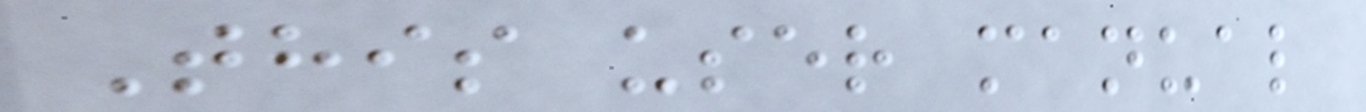This user manual
